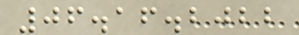06.16.2022
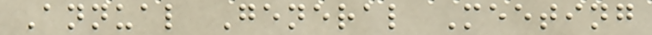Annual General Meeting
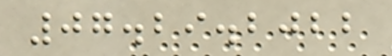07.29.2022
